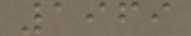1969
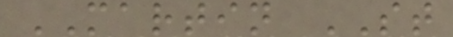MARTIN ST
